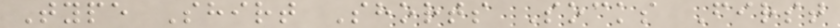Type Shirt Shorts Socks First
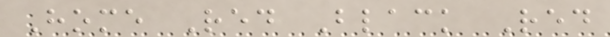Home Red Black Red
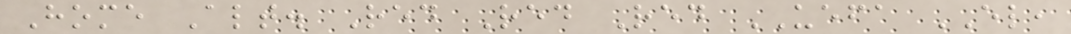Home Alt. Red Red Red UEFA EL,
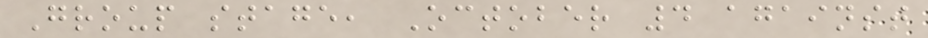Group stage, October 4 against
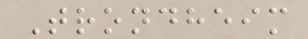Trondheim
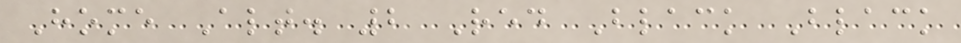Home Alt. 2 Red Black Black
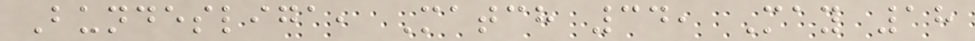Bundesliga, Match 34, May 18
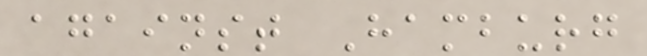against Hamburg
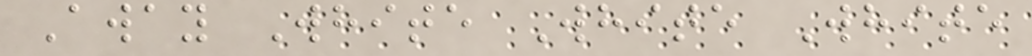Away White White White
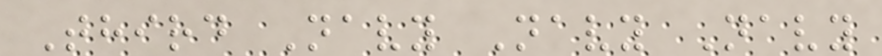Third Navy Navy Navy
